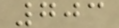703
